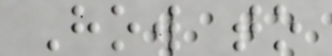How to
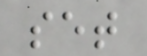set
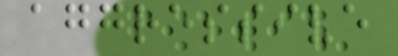aggressive
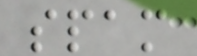spam
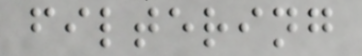filtering
